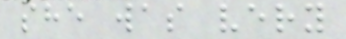she was very
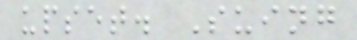upset. Suing
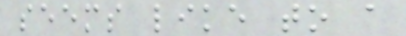seems like to a
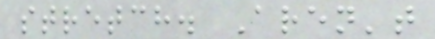stretch. Aren't
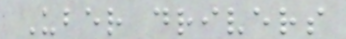Uber drivers
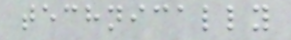technically
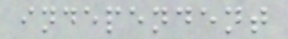independent
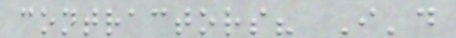contractors? I'd
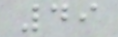49
